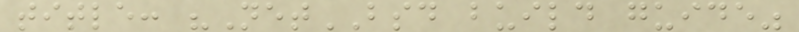title: "NetBSD build guide"
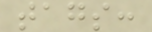tags:
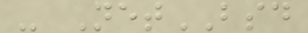- NetBSD
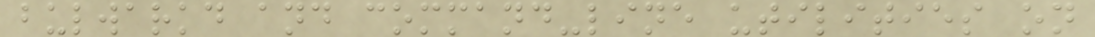bulwarkd and command-line utilities on
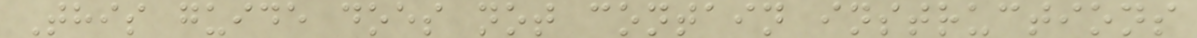This guide does not contain instructions
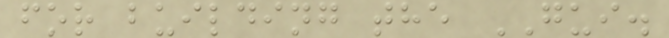for building the GUI.
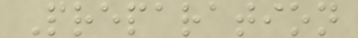Preparation
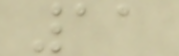11
